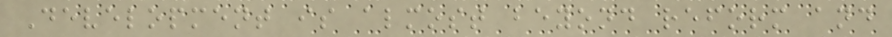Development is almost beyond reform and
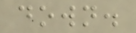down.
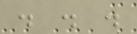. . .
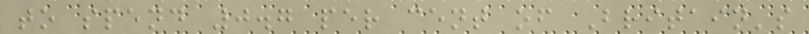to spend 0.7 per cent of Britain's
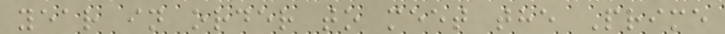year in order to meet the Prime
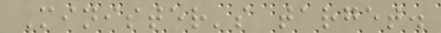Minister's target.
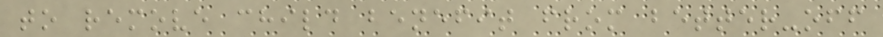to remove child benefit from better-off
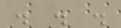. . .
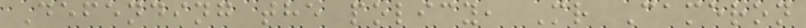Defending the policy, Mr Cameron
